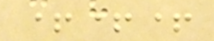+++
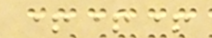+++
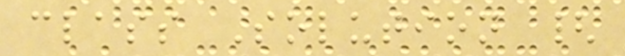class Solution {
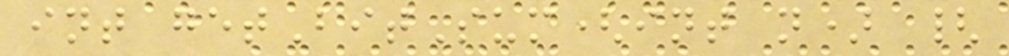int getBitSum(int n) {
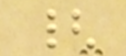{
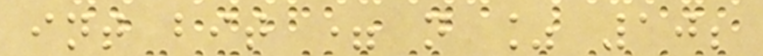int bit = n % 10;
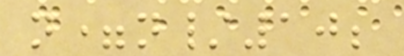n=n/10;
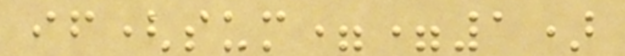if(sum==1)
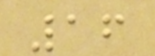16
